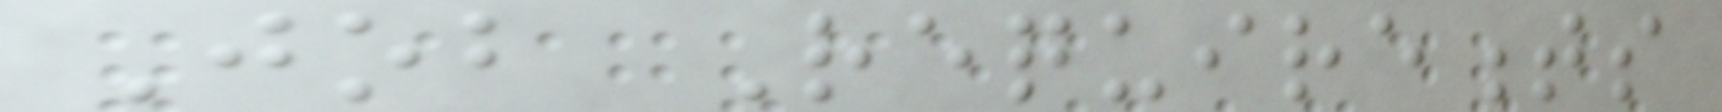Job Requirements
